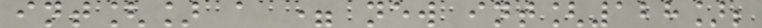int[] a = new int[128];
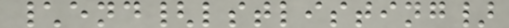\end{lstlisting}
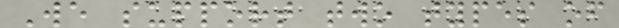We support two types of
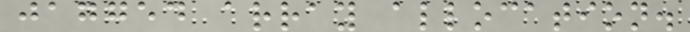jagged array allocation.
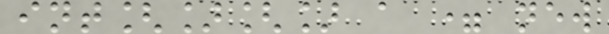int[][] a = new
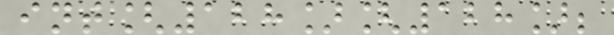int[128][128];
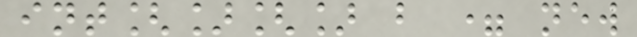int[][] b = new
